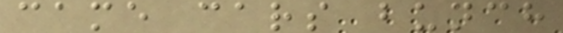came cars bunch
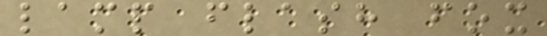lamp flash fox
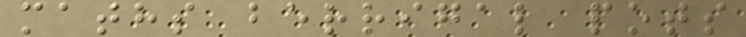maths berrigal pots
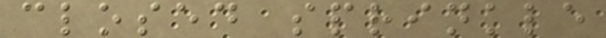closed sprinkle
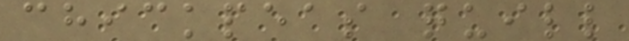chickpeas quill
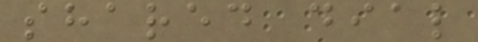shared dial
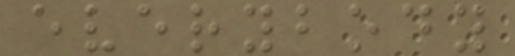everybody
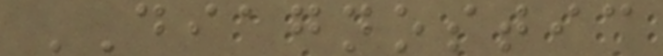DIAGNOSTIC
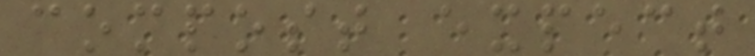compost expect
